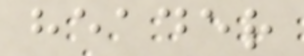header
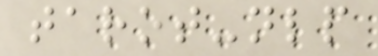tarot-nlp
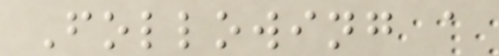Following a
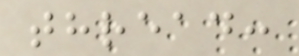thread:
